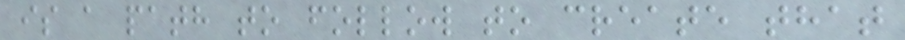is a path to follow to create that
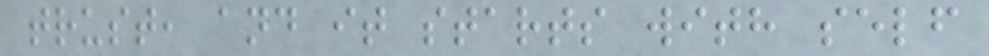trust, and it starts with self
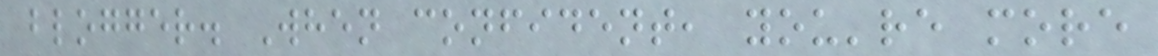blogger. When confident, you're more
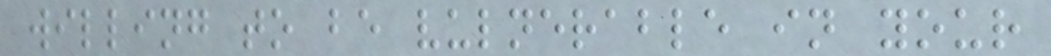willing to be vulnerable in your
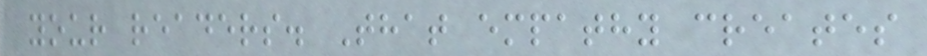your readers. That empathy creates
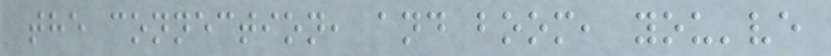the connection, and boom, you've
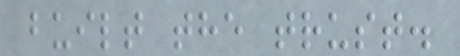built the trust.
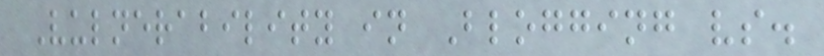Vulnerability in Blogging vs.
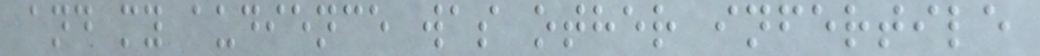and my audience was other infertile
